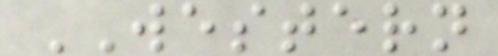WESTERN
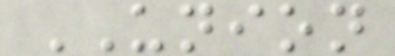UNION
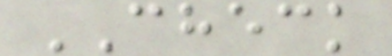CHECK
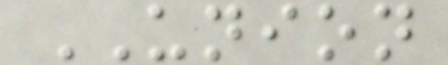UNION
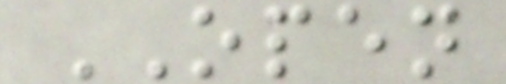OPEN
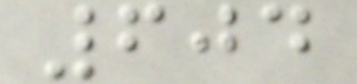604
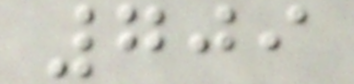709
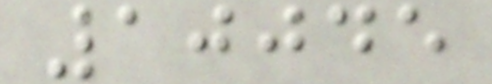10045
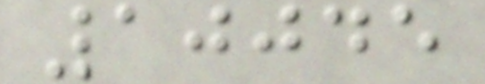10045
